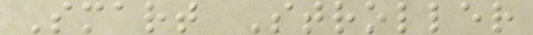Smart Stroller
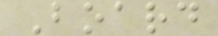Board
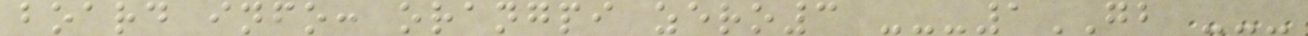board info: orangpi zero3 ---1GB ---
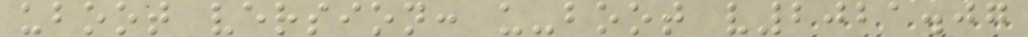uboot version: u-boot v2021.07
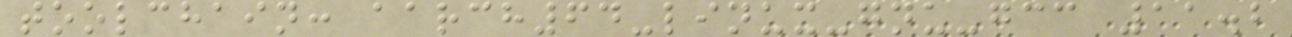toolchain: aarch64-linux-gnu-gcc 11.2
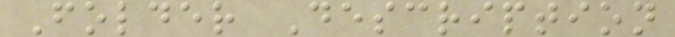Folder Description
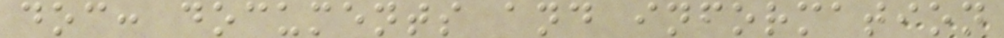doc: documents and information
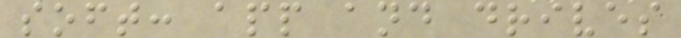soft: app and drives
